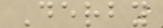Derby
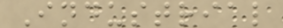Industrial
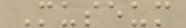Museum
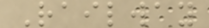Railway
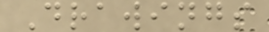Drawings
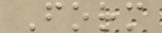Form
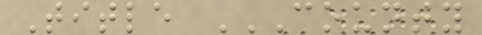Title COUNTY
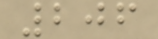206
